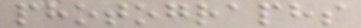photographs
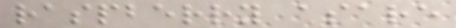raspberry asare
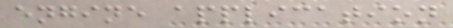engine application
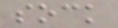sock
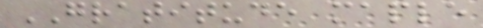GRATITUDE maple
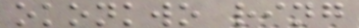okonkwo ring
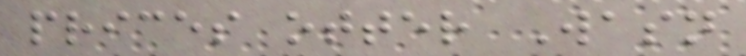prices otter Wasn
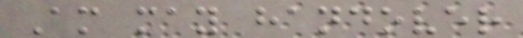Am may handover
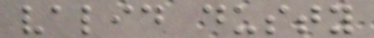valid dusty
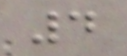4
